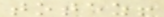totez!
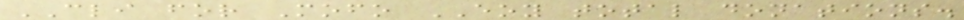CLI for Mofo EOY total donations.
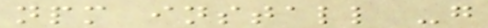npm install -g
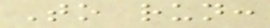To run:
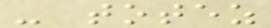- totez
